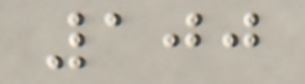100
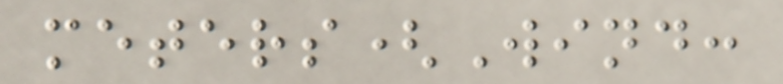meters(Wind:
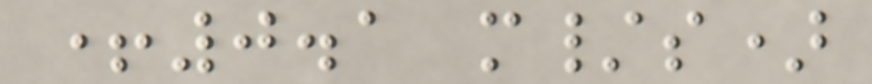+0.1 m/s)
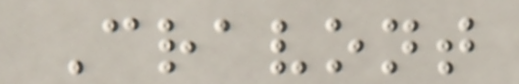Cravont
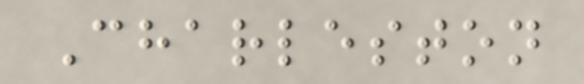Charleston
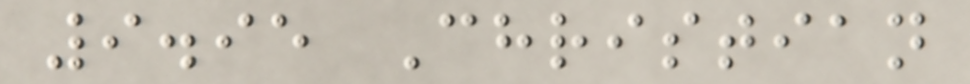9.95 Christian
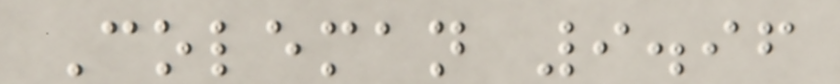Coleman 9.96
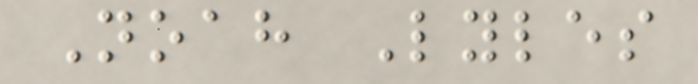Noah Lyles
